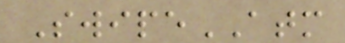SwipeATM
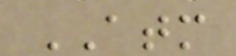ATM
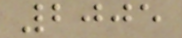2005
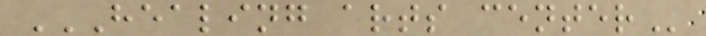HEALING ARTS CENTER
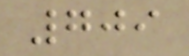709
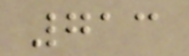713
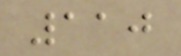110
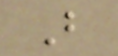B
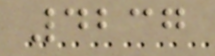4237
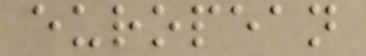european
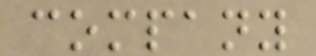company
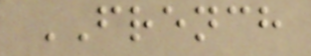FRENCH
